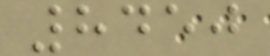8450
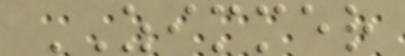ZIMMER
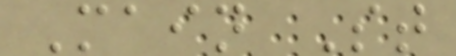Main St
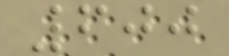600
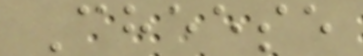Cheese
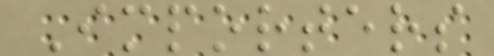Importers
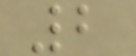2
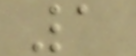1
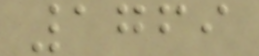1769
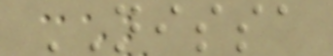NISSA
